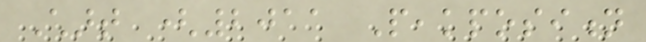Chart (2011 Peakposition
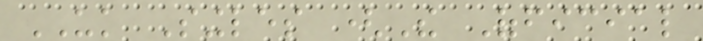UK Singles (The Official
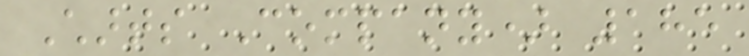Charts Company) 185
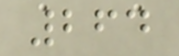264
